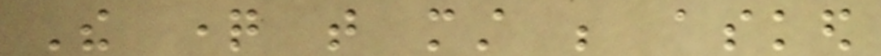The question that must be asked
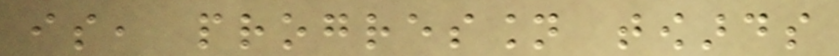is, progression towards
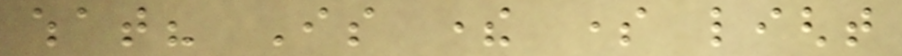what? Is there some light
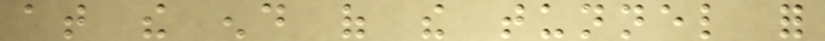at the end of the tunnel for
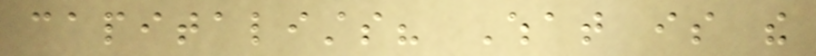capitalists? What is the
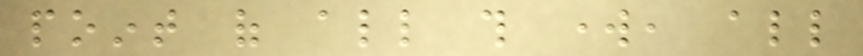point of all this work, all
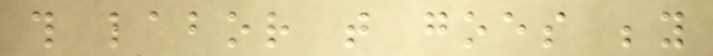this labor that goes beyond
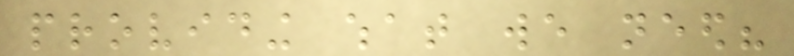providing what we need?
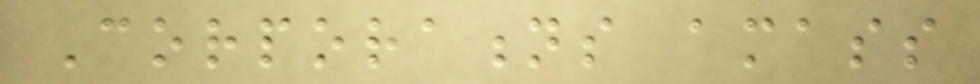Corporations amass
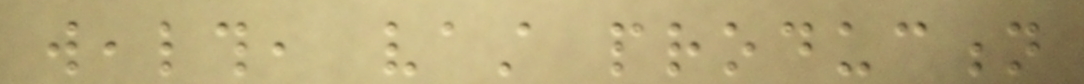wealth, vast production
